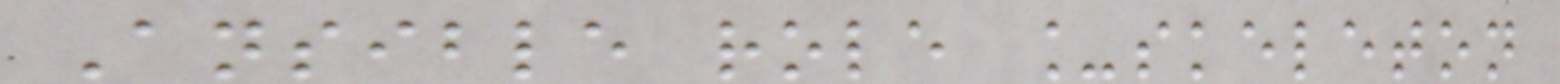Ansible role _skeleton
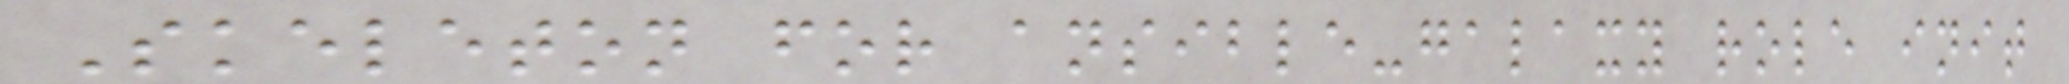Skeleton for ansible-galaxy role init
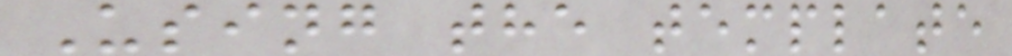Using the template
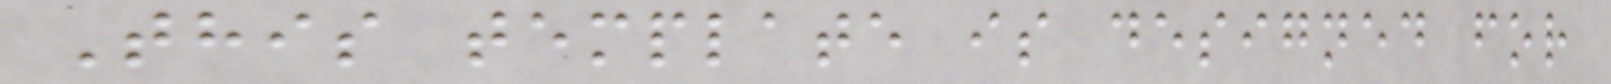This template is designed for
